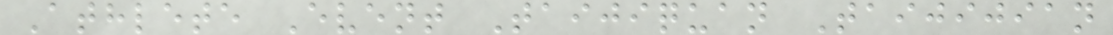Athlete Event Taijiquan Taijijian
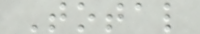Total
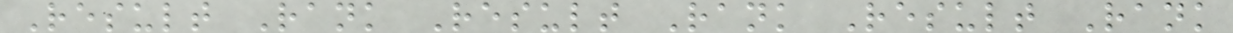Result Rank Result Rank Result Rank
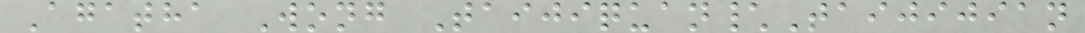Agatha Wong Taijiquan\Taijijian
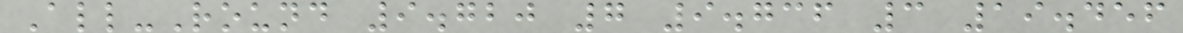All-Round 9.720 7 9.736 3 19.456
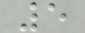5
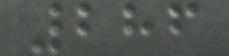286
